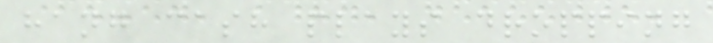hang cash plays dropping
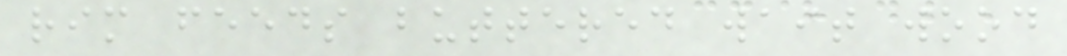rim feeds buttered wait wood
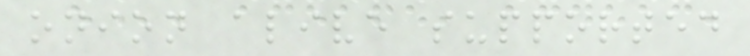onion alive supported
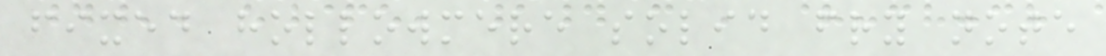fixed hollowmere solid fry note
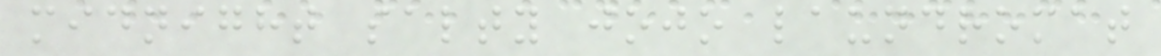midnight salty jojo laundromat
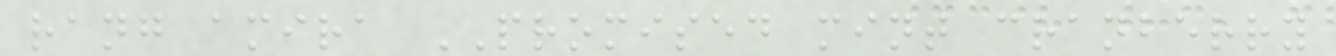rang amira PROMISED mint cranberry
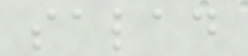salad
